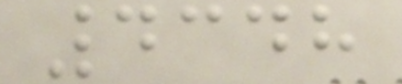4348
